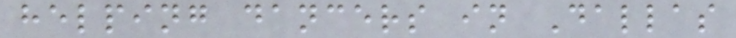helping dancers in Dallas
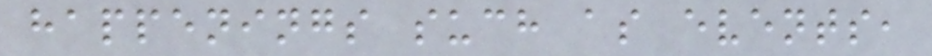happenings such as events,
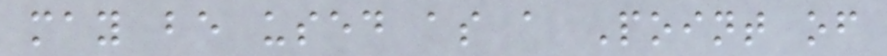may be used as a Point of
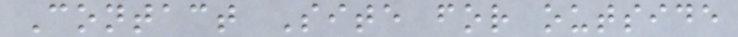Contact Site for outside
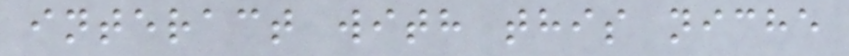interact with this niche
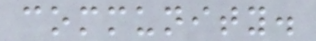community.
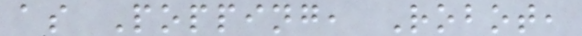as Popping, Robot,
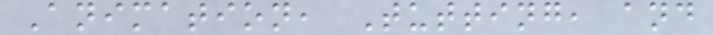Animation, Tutting, and
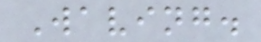Waving.
